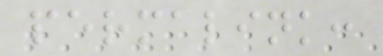permalink:
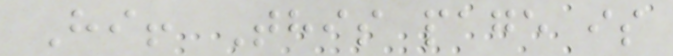Hi! This page is
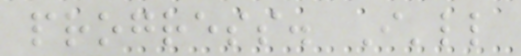progress. I'll
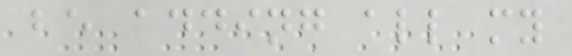be adding all my
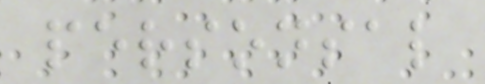personsal
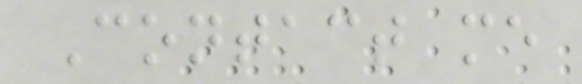Contact me
